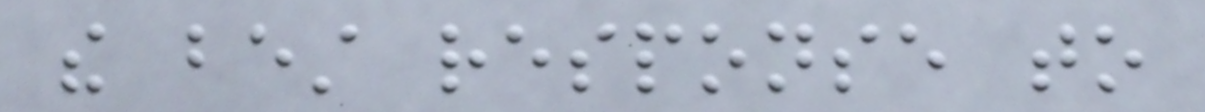the best response to
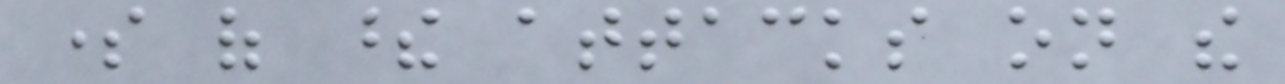some of these attacks on the
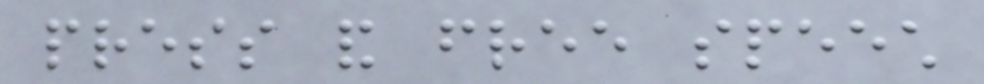press and free speech
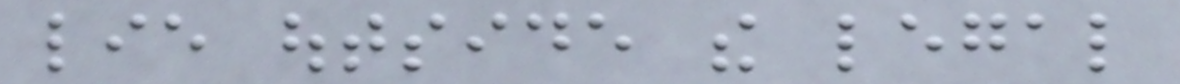lie outside the legal
